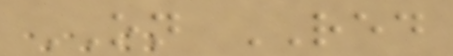ON RED
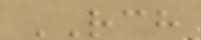RCH
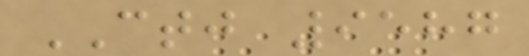CTJ 9587
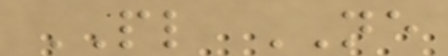PL NE
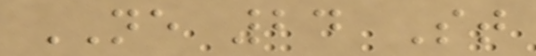NE 24 St
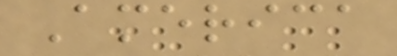America
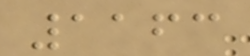1163
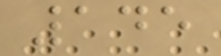145
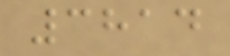3814
